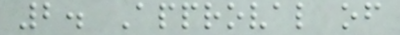2. Approval of
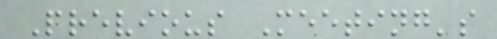Previous Meeting's
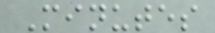Minutes
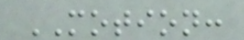MOTION:
